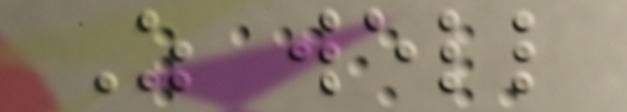As well
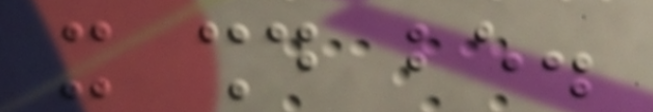it should be.
